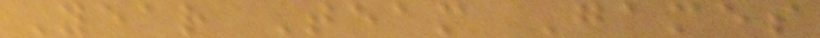Year Team Games
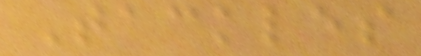Tackles
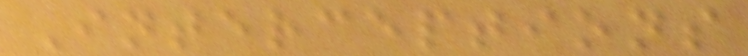Interceptions
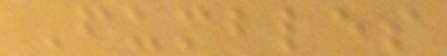Fumbles
